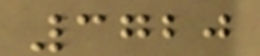3720
